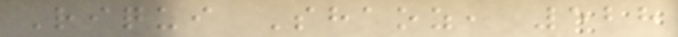Riqui Shaoz, 528
